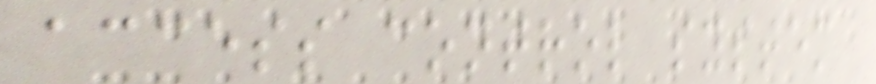access control system
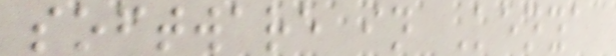software in Kenya
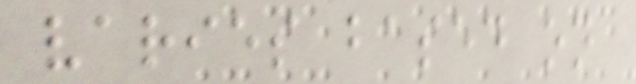varies based on
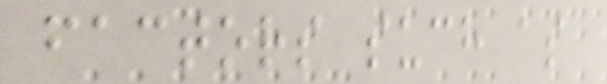factors such as
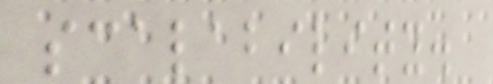scalability.
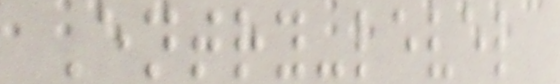Entry-level
